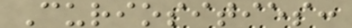Curiosities:
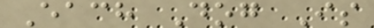Each Dog Is
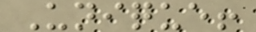Unique!
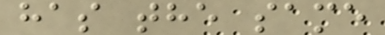has the same
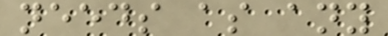needs as any
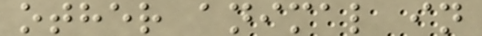other animal in
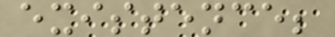existence;
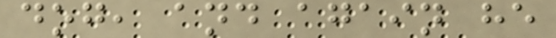dog, and again he
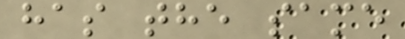has the same
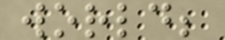world;
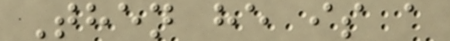Then he is a
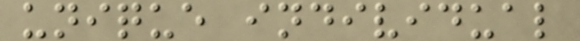unique individual
